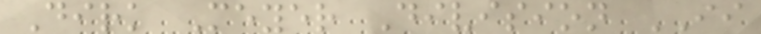Dirk Meyer Division II
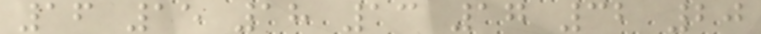16 15 18 13 17 32 20
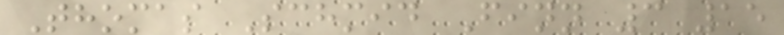Thomas Schmid Finn 3 15
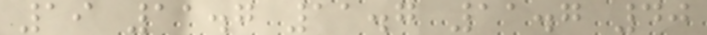19 11.7 11.7 11.7 40
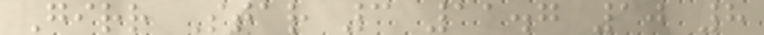Girr Star 3 11.7 10 8
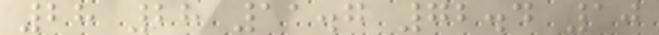28 28 11.7 72.4 10
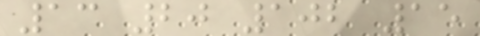13 20 102 15
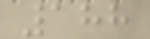188
